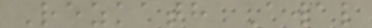Rezkath Awal
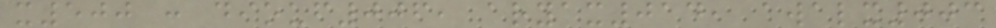x500 : diouf006, aryax014, awalx003
